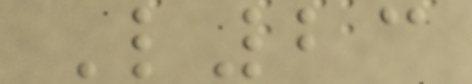L23
